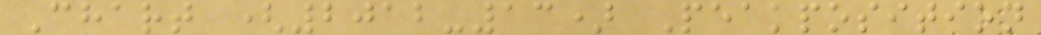Chart (2012-13) Peakposition
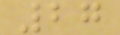27
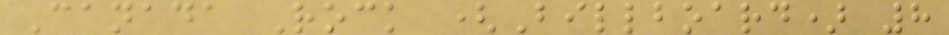Canada Rock (Billboard) 8
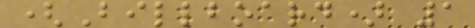(Billboard) 1
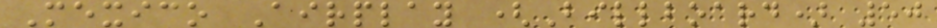Mexico Airplay (Billboard) 50
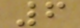6
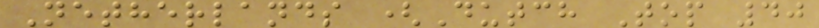Netherlands (Dutch Top 40
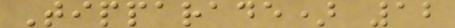Tipparade) 12
